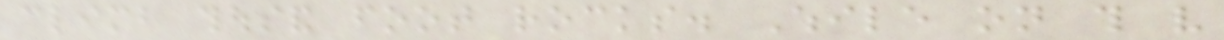climb thousand foot rocks. While on this very
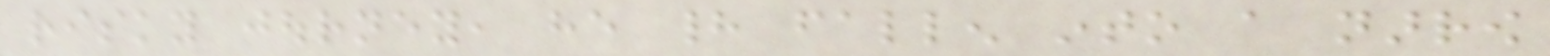risky journey, he had fallen into a narrow
